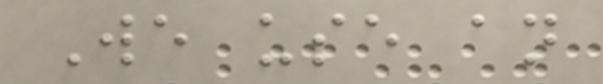We use an
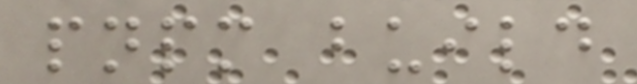pnpm build
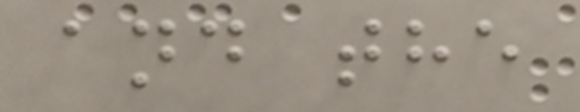and the
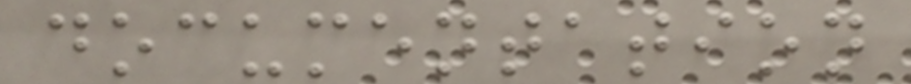documentation
